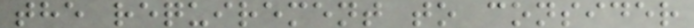the requirement to consider
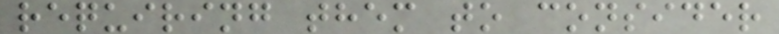requiring them to consider
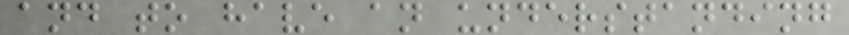and to have an understanding
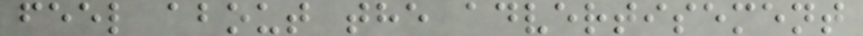feel about the advertisement
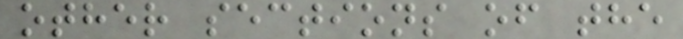other sections of the
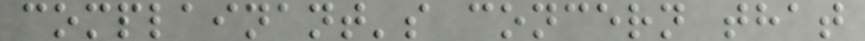complainant's concern that
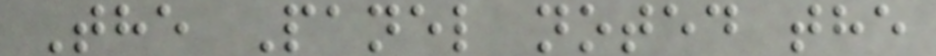The Panel noted the
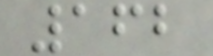162
